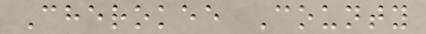Cherokee County
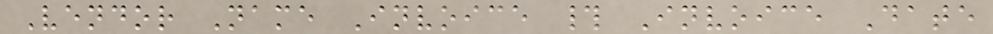Vendor Name Invoice # Invoice Date
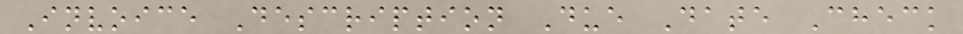Invoice Description Due Date Check
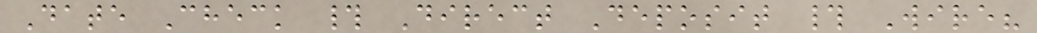Date Check # Direct Deposit # Wire?
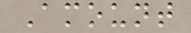Amount
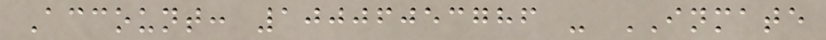Account: 10006053786 - INMATE
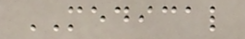MEDICAL
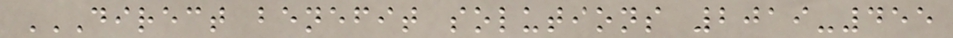DIRECT BENEFIT SOLUTIONS 2019-455
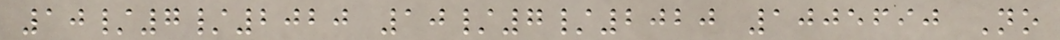10/7/2020 10/7/2020 1005690 No
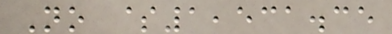No $1,531.35
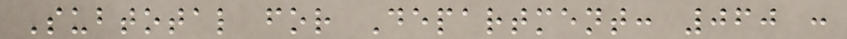Subtotal for Department: 060 :
